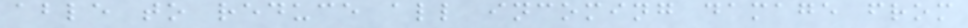able to reduce all incoming damage from
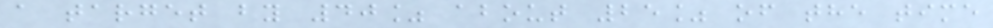a target by 40% about 25% of the time
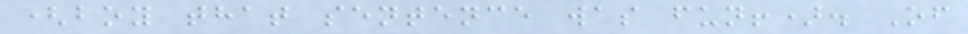(boy that sentence was fun!). Of
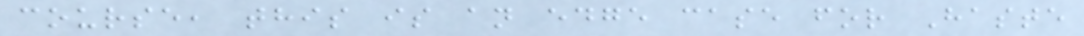course, this is an edge case for Haste
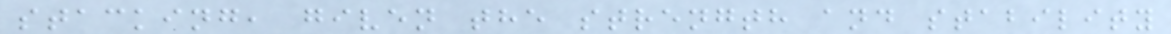stacking, given the strength and stability
